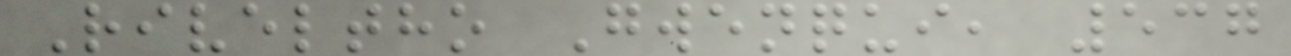Riveltho Gwenqui, 537
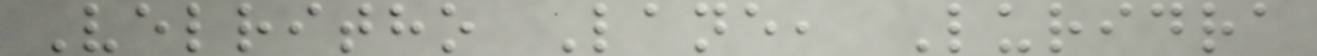Velritho Lane, Luridra
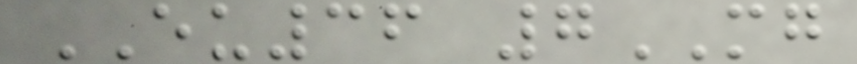EU36 7MG
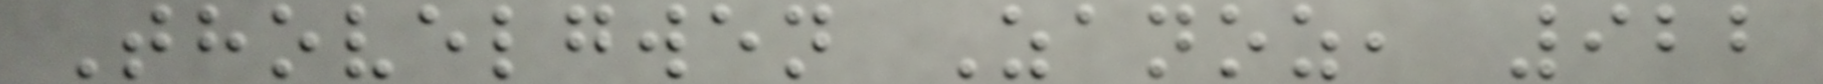Thovelgwen Zanoz, 922
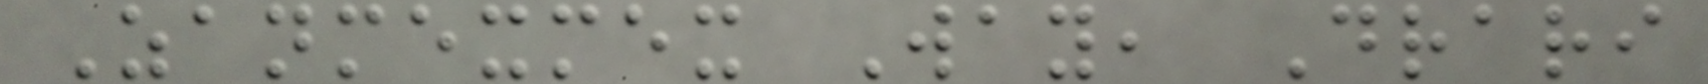Zanmexmex Way, Drari
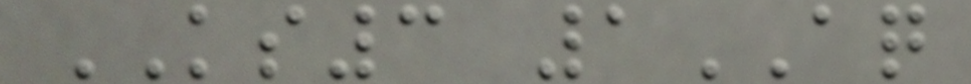KS3 1AQ
